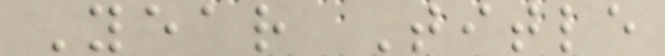Year Title
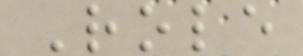Role
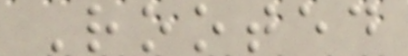Rooted
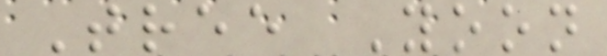Tree Yoon
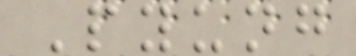Pyung
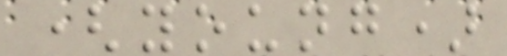(young)
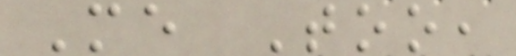Me Too,
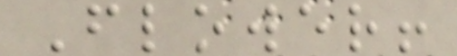Flower!
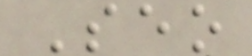Seo
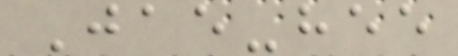Jae-hee
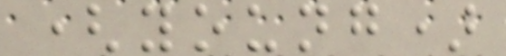(young)
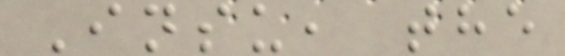Insu, the
